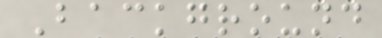Background
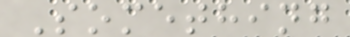Something
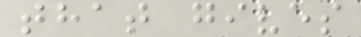that gives
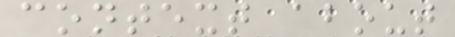context about
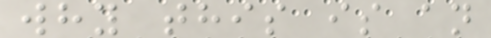why this is an
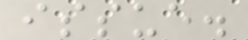issue.
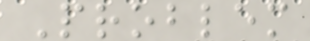Problem
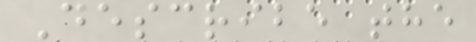Describe the
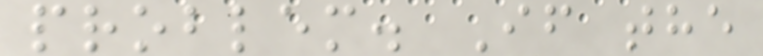problem. If the
